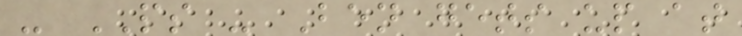- PS - Ben gets up at
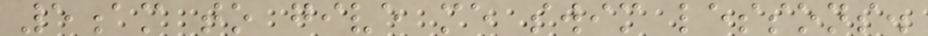5am to give me swim lessons.
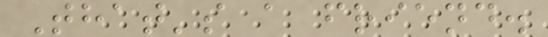That's a friend.
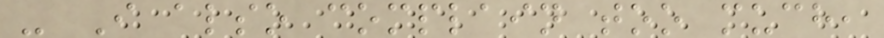- I also complain too much,
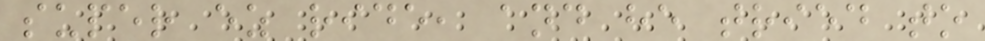super ez ride, and he tried to
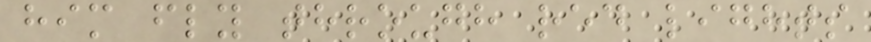him fly through red lights
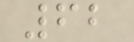62
